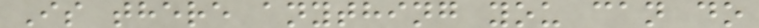Is there anything you can do
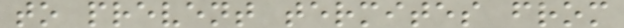to prevent termites from
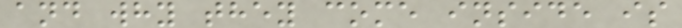and why they come inside is
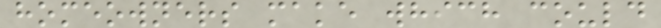homeowners make which could
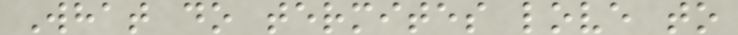What do termites love to
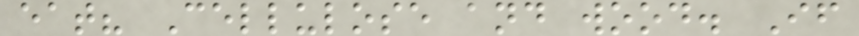eat? Cellulose and wood. If
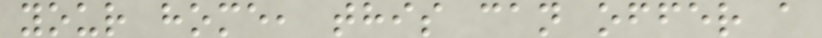your home, this can offer a
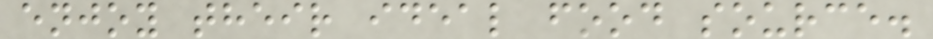enjoy their ideal food source.
